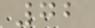72
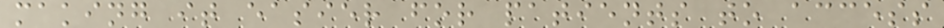making it easier for patients to access
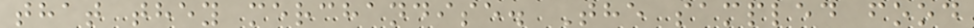that they merchandise. The sampled food
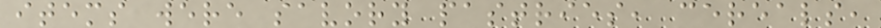items were savory pastries, cereals,
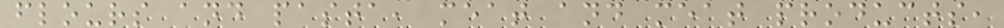flours and pasta, meat and meat products,
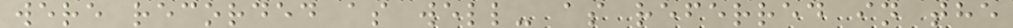were recorded as well- as referred in the
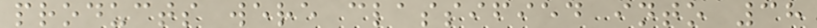products were classified into 38
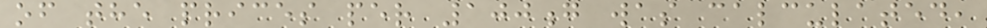of the prices per 100g was calculated,
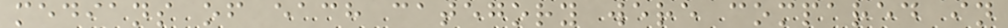medians of each category were compared in
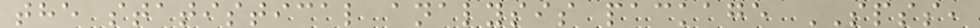the statistical analysis package SPSS,
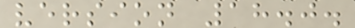version 18.0.
